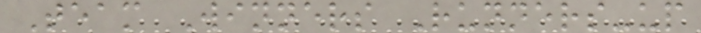Team Winners Runners-up
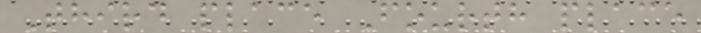Third place Fourth place
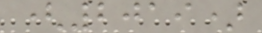(2019)
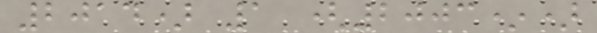2014) 1 (2003*)
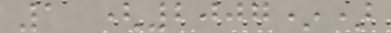1 (2007*)
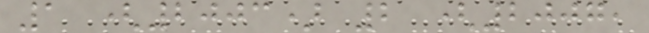1 (2003) 2 (2007,
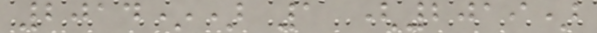2014*) 1 (2019)
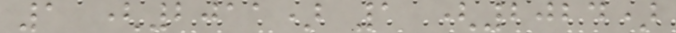1 (2011) 1 (2024)
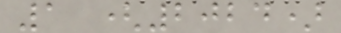1 (2024)
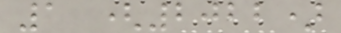1 (2022)
